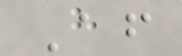After
